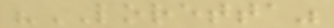"LORETTA"
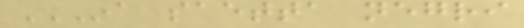INA SAETTA NEGRI
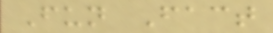Fun Fact
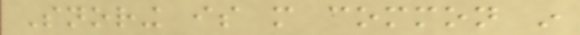Snoring is more common in
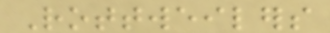Rottweilers
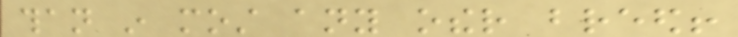than in most any other breed!
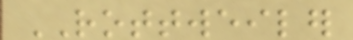ROTTWEILER
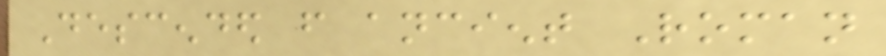Descended from ancient Roman
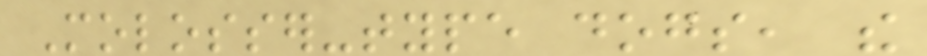Molosser-type dogs, the
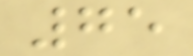75
